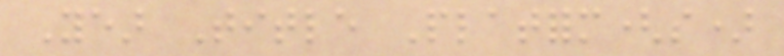Year Title Platform(s)
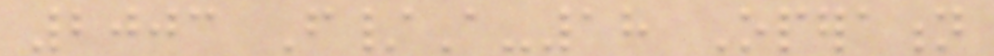2003 F/A-18 Operation
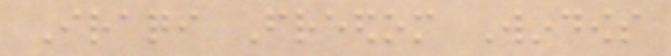Iraqi Freedom Windows
